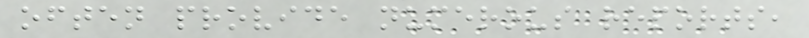often provide numerous reports,
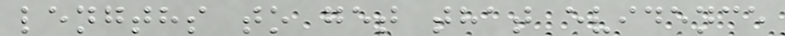lengths to get that evidence
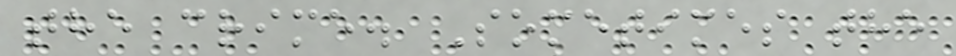the crime. Sometimes the
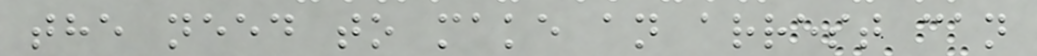the need to make an arrest can
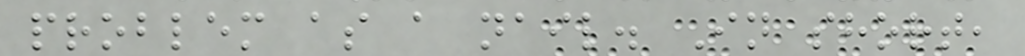problem as a nail. In short,
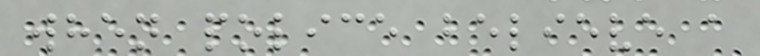when police believe a
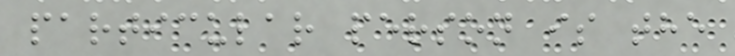particular person is the
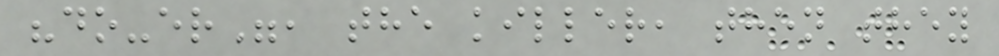"do-er", the killer, then they
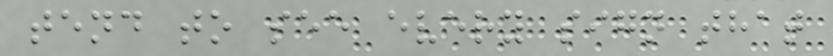tend to see every sign that
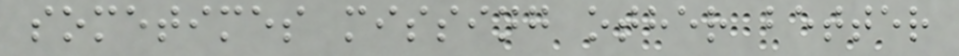sometimes missing other better
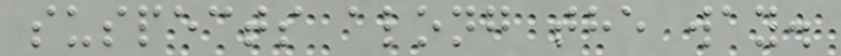suspects along the way.
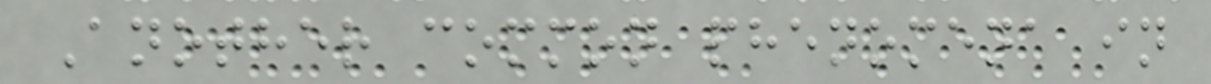Another common phenomena in
